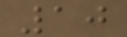10
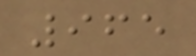965
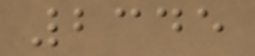2345
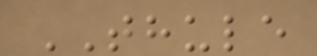THULE
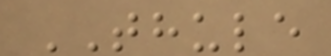THULE
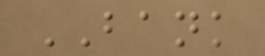BANK
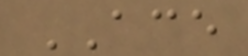ACE
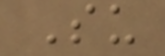Su
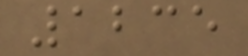1235
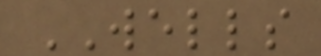WELLS
